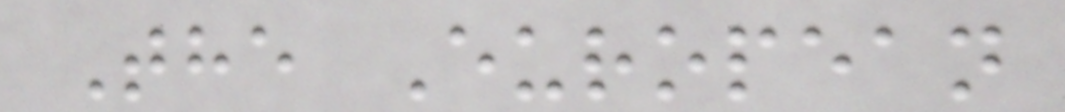The European
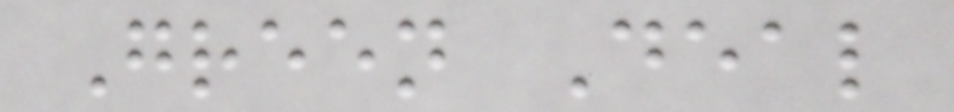Green Deal
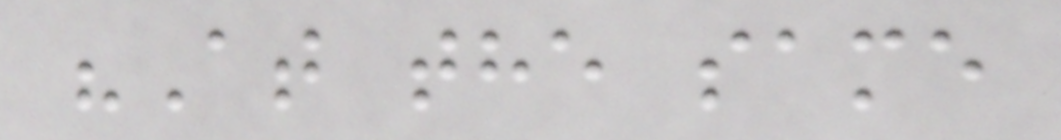"At the same
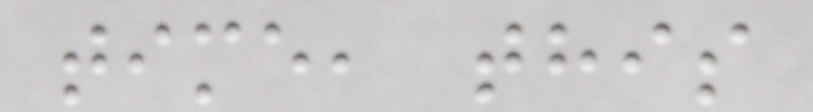time, this
